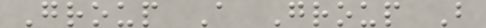Group A Group B
